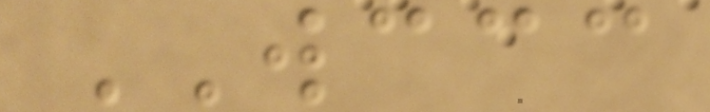WCCC
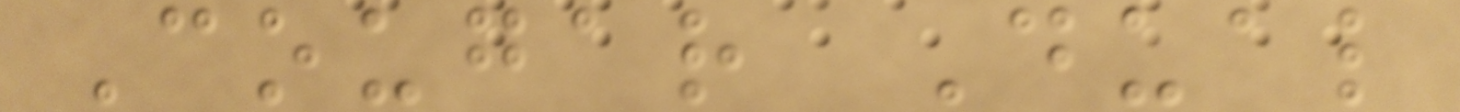Cougar Dual
